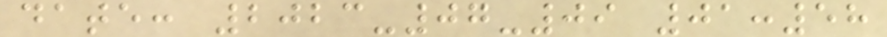date: 2023-07-09 01:58
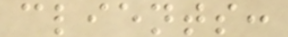clients:
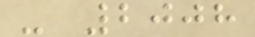- 2008
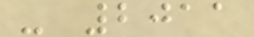- 2011
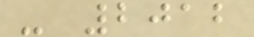- 2012
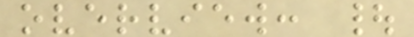overview: |
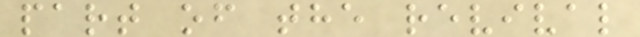part of the revival
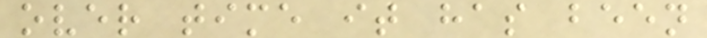over time it has been
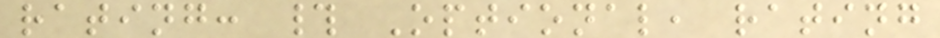rating: # Optional, rating
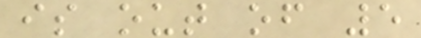is out of 5
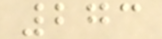273
